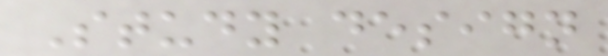Study design
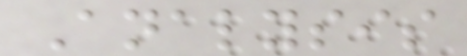Analysis
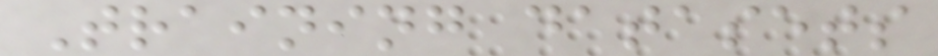Training datasets
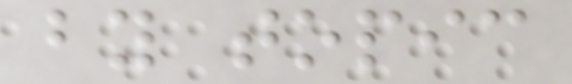by topic
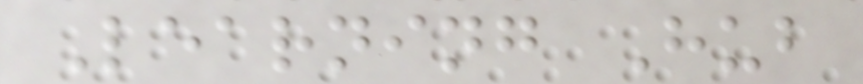Learning Hub
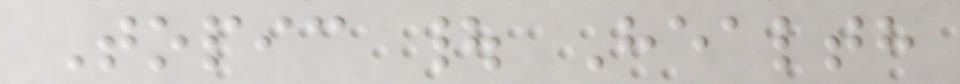Topic | Health
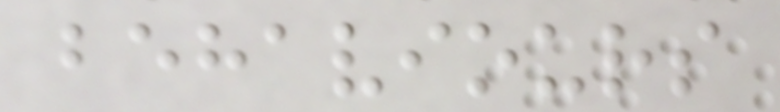behaviours
